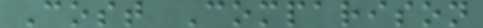Cost Comparison
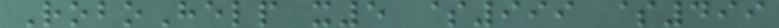RoboHelp x5 $999 $499
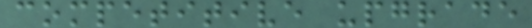competitive upgrade
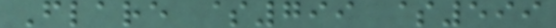Flare $799 $599
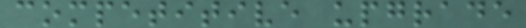competitive upgrade
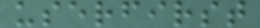userfirst
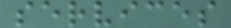services
